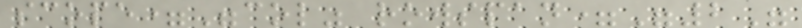scope="col" rowspan="2"
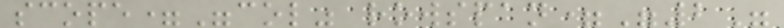scope="col" rowspan="2"
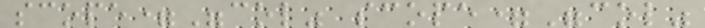scope="col" scope="col"
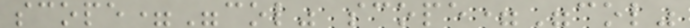scope="col" scope="col"
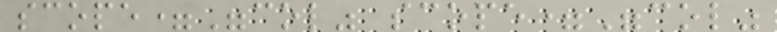scope="col" scope="col"
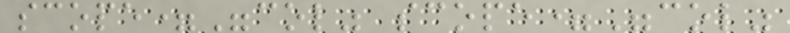scope="col" scope="col"
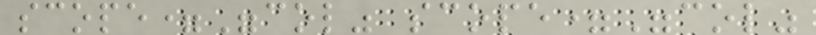scope="col" scope="col"
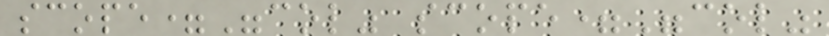scope="col" scope="col"
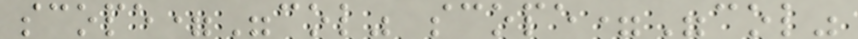scope="col" scope="col"
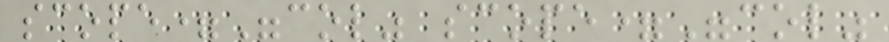scope="col" scope="col"
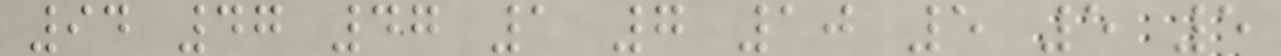94 47 47 1 7 10 5 5 5
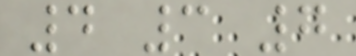4 3 7
